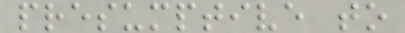presumptive to
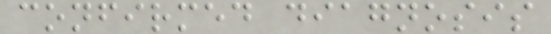confirmed diagnosis
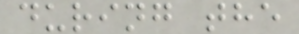during the
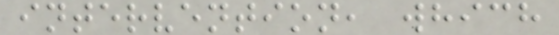intervention, which
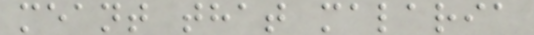meant that malaria
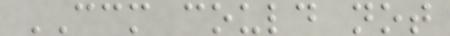CCM could not
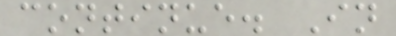continue. In
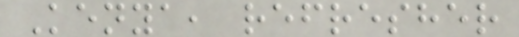Kenya, refresher
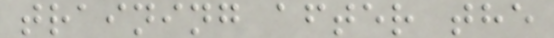training after the
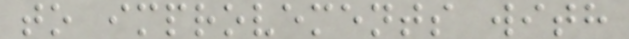to improvements with
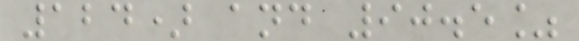124) and 90.5%
